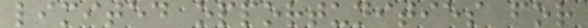limited opportunities for
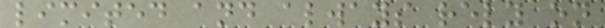limited and always rely on
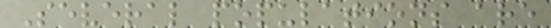Several populations are
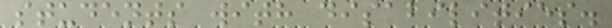students with disabilities.
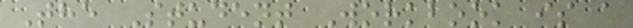The Student Workbook is a
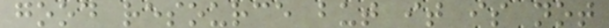good resource but it is not
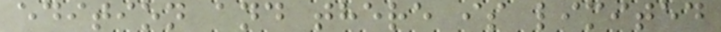edition and there is limited
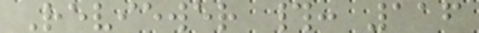Reviewer #: 116
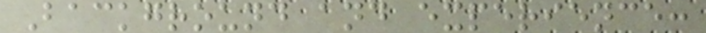Background and experience:
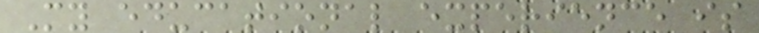My educational experience is
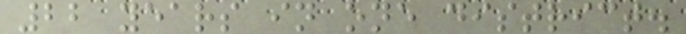22 years in one district.
